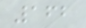162
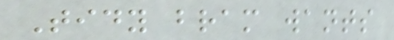Tidy bram wants
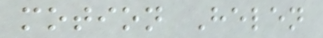motion Helen
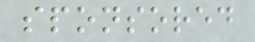sponsored
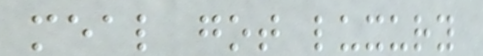meal got luxury
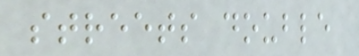streets double
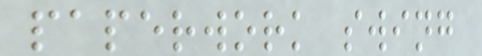paperwork swing
